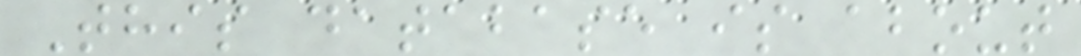This database is about
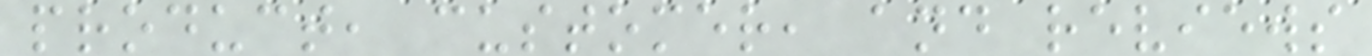product, customer, and reviews
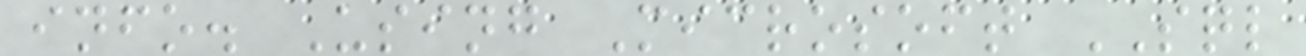info. Using Microsoft SQL
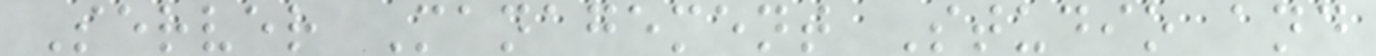Server Management Studio and
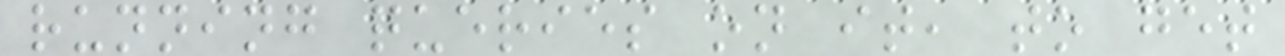running queries on it, to get
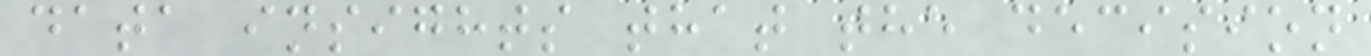data insights that the decision
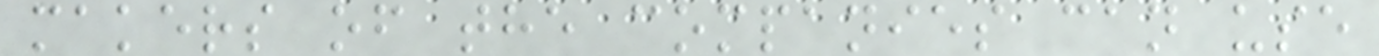makers of the companies can use
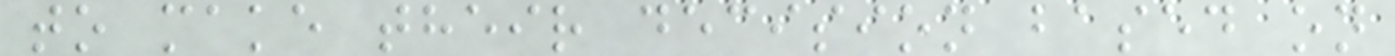to make their decision based on
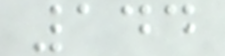144
